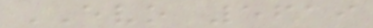EVO 5619
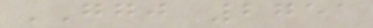GGJ 2751
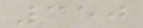350
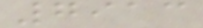7913
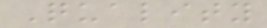Quality
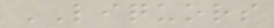LIQUORS
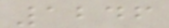1246
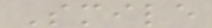Smile
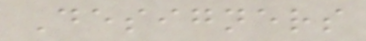Designers
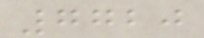7720
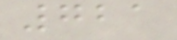721
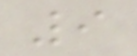9
